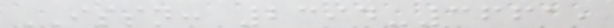ISSN: 2394-3661,
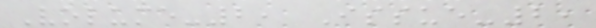Volume-2, Issue-2,
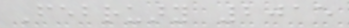February 2015
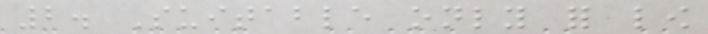2. Suitable only for low
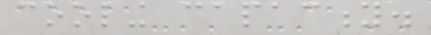cooling capacity.
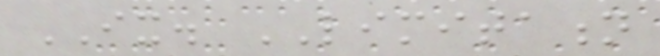IX. LIMITATION
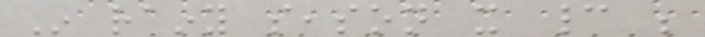In rainy season it cannot be
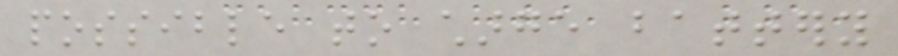possible to charge battery
